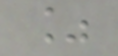%
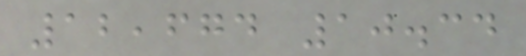12,674 10.34
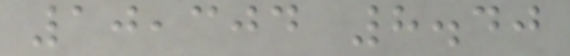10,304 8.40
